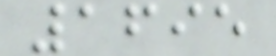1695
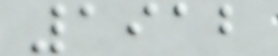1912
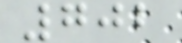702
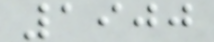1900
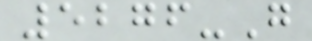5276-G
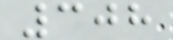308
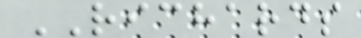RICHARDS
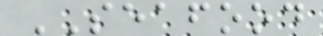SEAFOOD
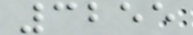3255
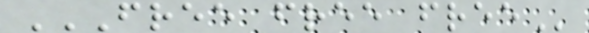FREE FREE FREE
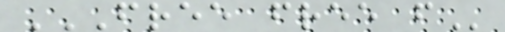FREE FREE F
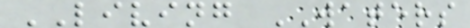LIVING WATERS
